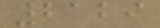2129
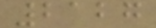2127
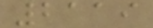2119
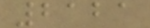2121
